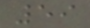59
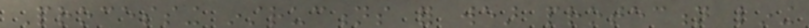Processing instructions for wear protection lining
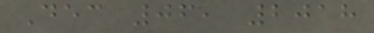Dec 06, 2018
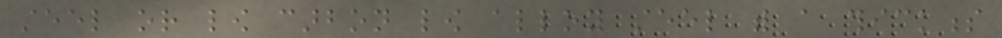steel or low carbon low alloy steel with a thickness
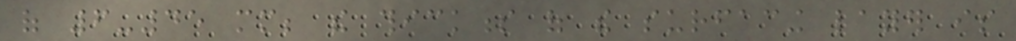of 6-45 mm; the thickness of the surfacing layer is
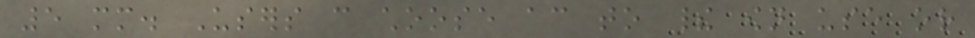5 mm. Users can choose according to their own use or
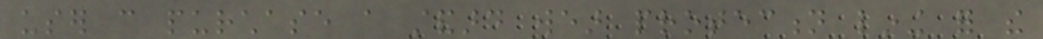user can purchase a standard wear protection lining for the
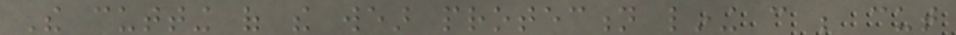The cutting of the wear protection lining can be cut
